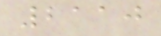2110
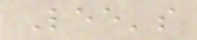Lee's
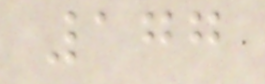177
